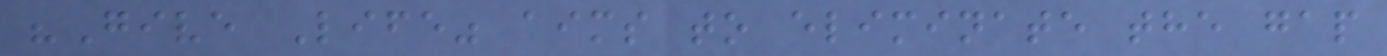"Give Life" aims to eliminate the gap
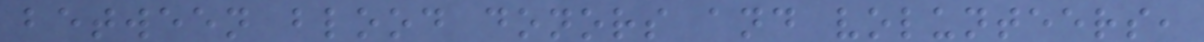between blood donors and volunteers,
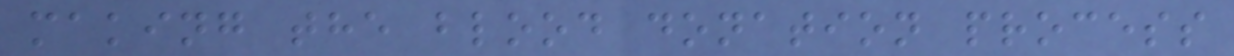making the blood donation process
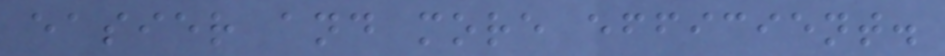easier and more efficient.
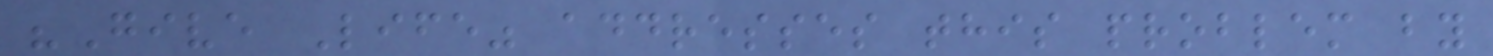"Give Life" addresses this problem by
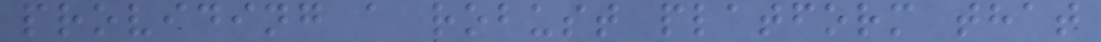providing a robust platform that
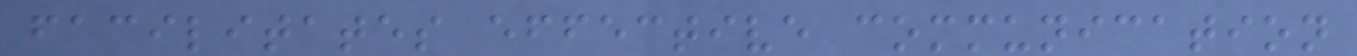facilitates effective communication
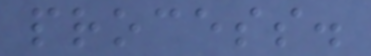process.
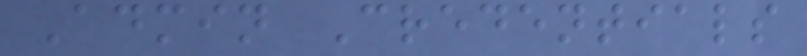Admin Credentials
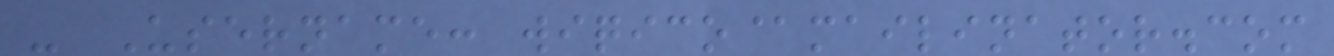- Username: wiqico@mailinator.com
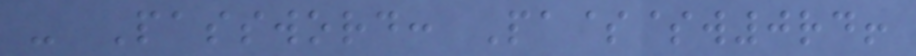- Password: Pa$$w0rd!
